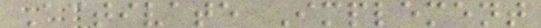Activate Implement
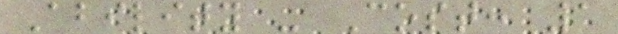Ability - Cost: 1
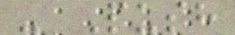- Push
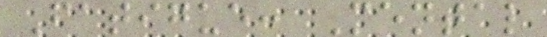Fatigue: Mental
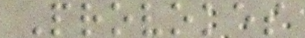Provokes
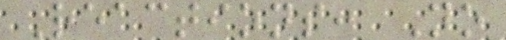Reactions: No
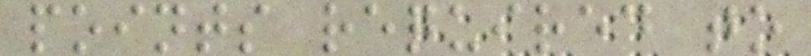points required to
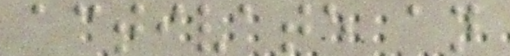activate an
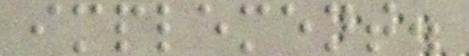implement.
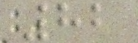82
